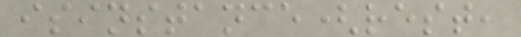isinstance(rest,
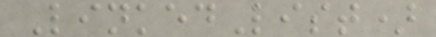LinkedList)
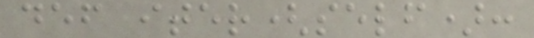def iter(self):
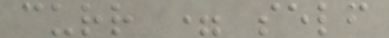curr = self
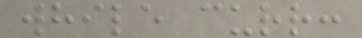while curr:
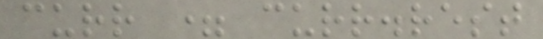curr = curr.rest
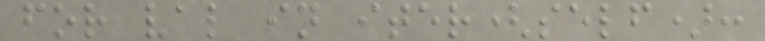for val in iter(self):
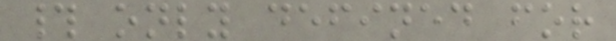# only defined for
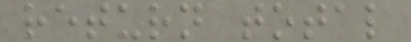return total
